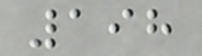198
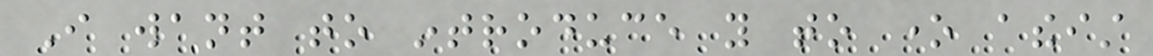I want to introduce you to one atheist
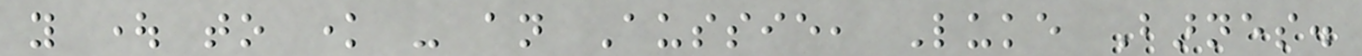you ought to know - an Aussie, Luke Barnes.
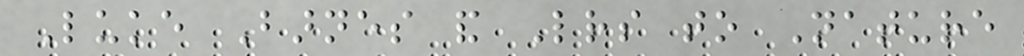Luke Barnes and Letters to Nature
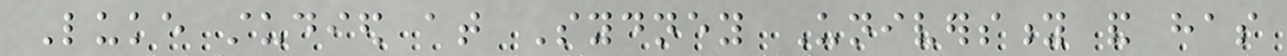Luke studied at Sydney University and has
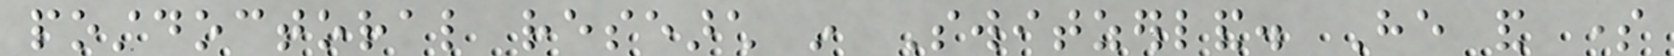postdoctoral research in Switzerland. He and some
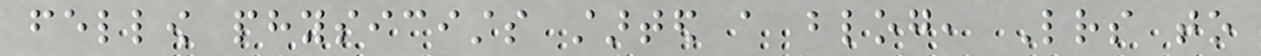fellow physicists started a blog, Letters to
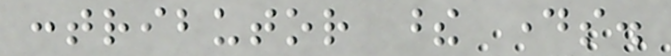contributor these days.
